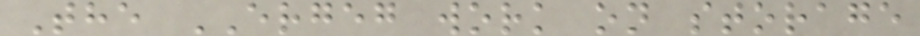The ERGEG work on storage
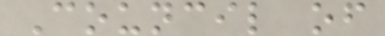Council of
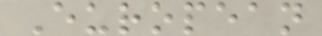European
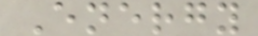Energy
